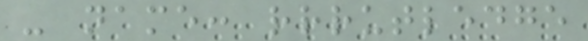- name: rrrutledge
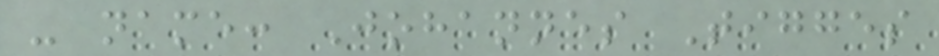- name: Johannes Tigges
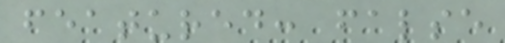featured: false
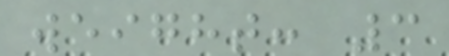weight: 3
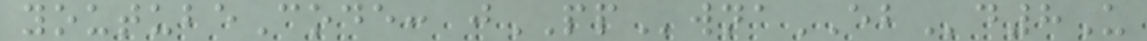youtubeCode: jPPwnaEBd8U
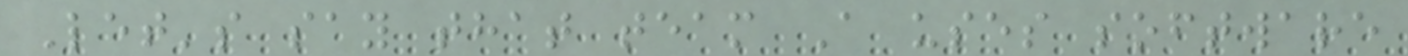Let's say that team A uses software
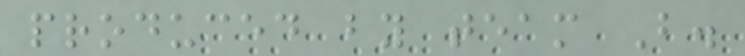produced by team B.
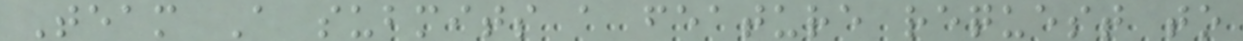Team A submits a feature request to
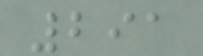291
